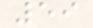59
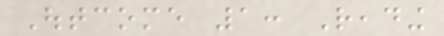Outcome 1: Reading
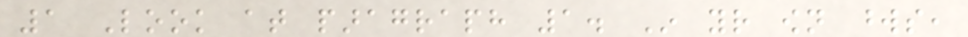1 Look at paragraph 1. In your own words,
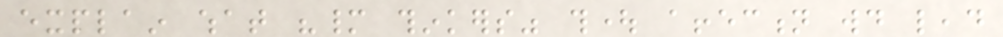explain what "many thinkers" thought affection would lead
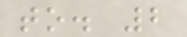to. 2
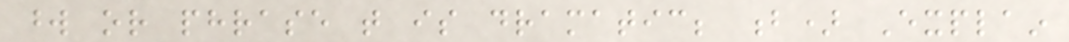word or phrase that is dramatic; b) Explain
